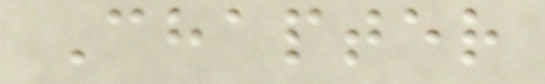Chapter
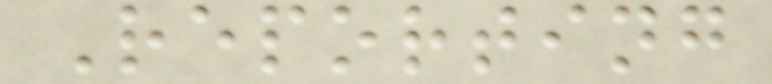Reporting
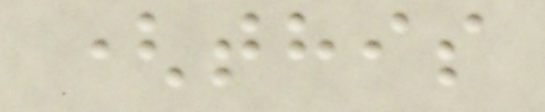(this
